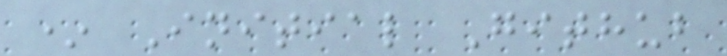* Initial Github
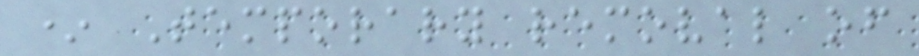* Temporary removal of
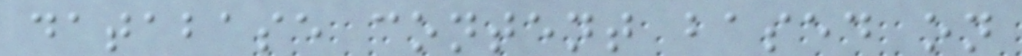database content based on
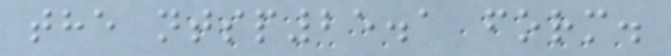the ntsp25.1 form.
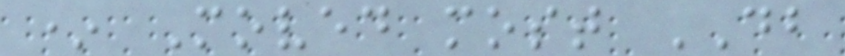* Moved most DB
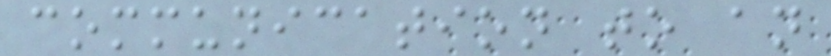communication to an
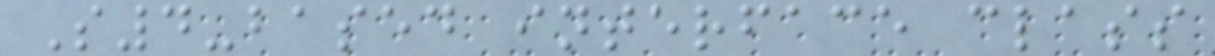S4-based interface class
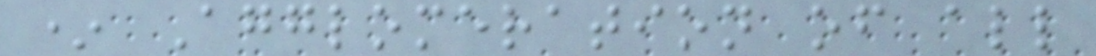* Agglomeration of all
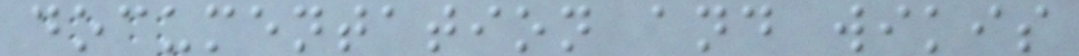documentation and wikis
